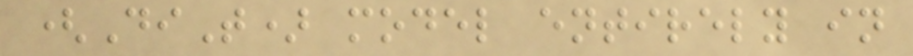(DiT) model entirely in
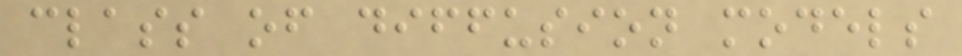class of diffusion models
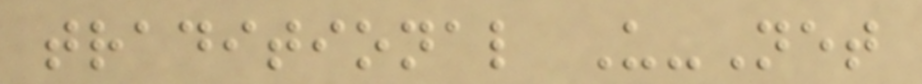traditional U-Net
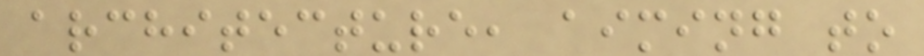architecture, aiming to
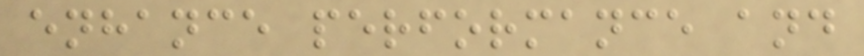enhance performance and
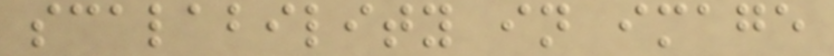scalability in image
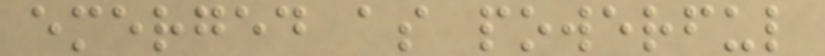emerged as powerful
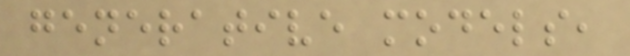generative models,
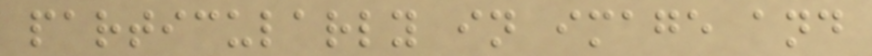particularly in image and
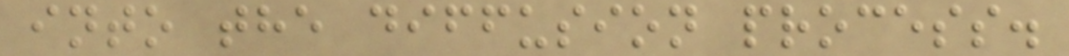into the diffusion process.
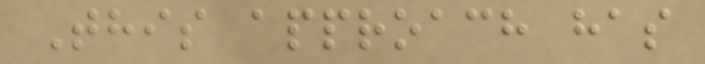This approach has
